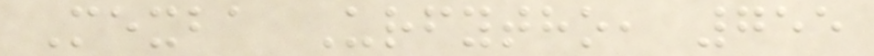Mexba Urfytho, 755
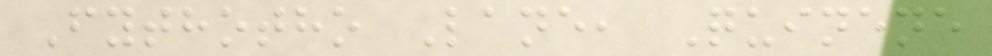Fythotho Lane, Quinene
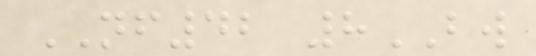NF42 8BW
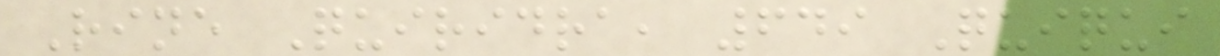Rine Quiridra, 649 Quiqui
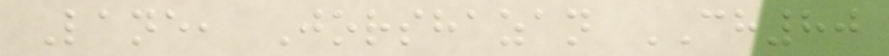Lane, Jorshazan CH80
